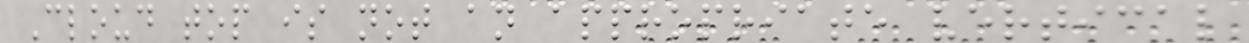Cloud top is not an appropriate vertical
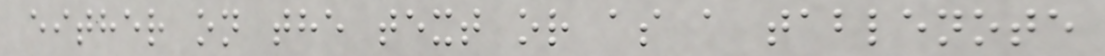either on the text or as a tablenote
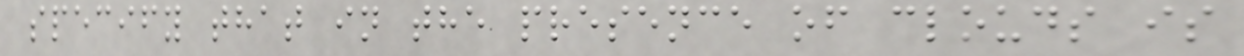specify that in the presence of clouds is
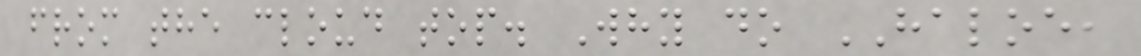from the cloud top. Why do HALOE,
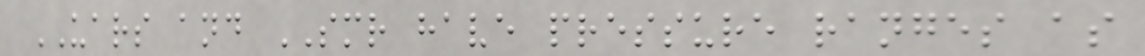UARS and SMR have pressure ranges as
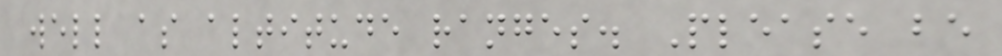well as altitude ranges. Please be
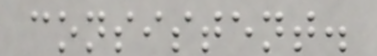consistent.
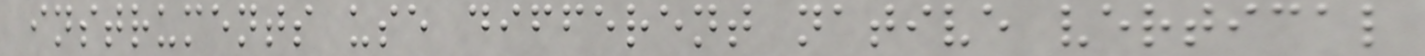instruments use different native vertical
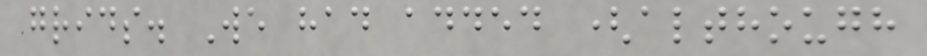grids. We had added (although
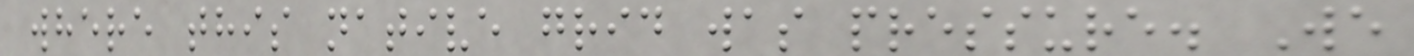where this native grid was pressure. We
